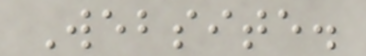Website.
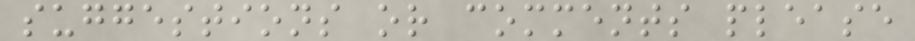suggestions or comments please
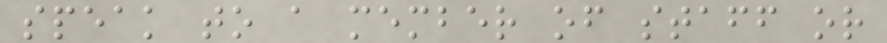speak to a member of staff or
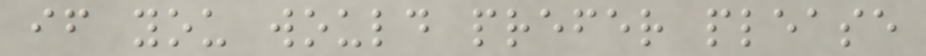if you would prefer please
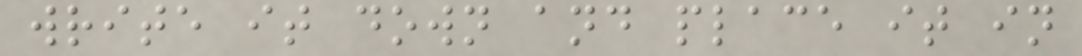write it down and place it in
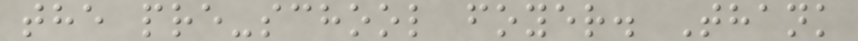the pre-school foyer. Thank
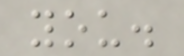you.
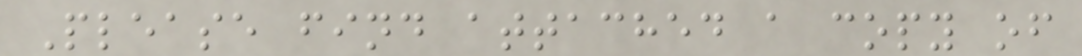Please find attached a copy of
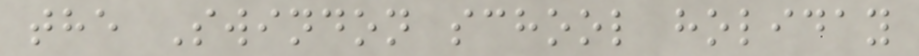the Swindon school holiday
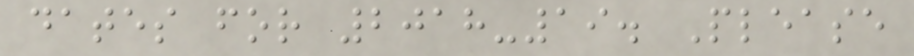dates for 2018-19. Please
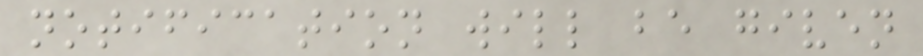notification will be given
